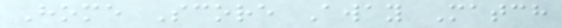Home Score Away Match
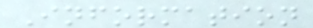Information
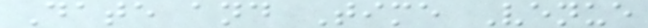Date and Time Venue
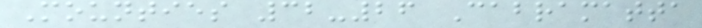Mounties 32-26 Cabramatta
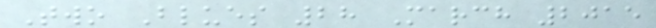Two Blues 28 March 2015
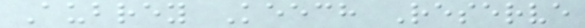Aubrey Keech Reserve
